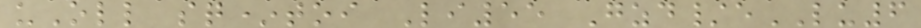uOll sq*toi Li55 Gzd/eLU6
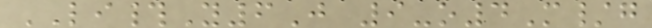LI#Y6J 9-o4M/g
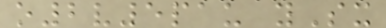o2v5pau ySx
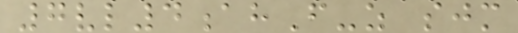7vl4ahF-z sjm
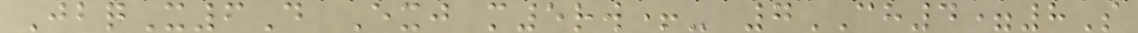JbqX6D Exj m5rw+- 7CH4=8S
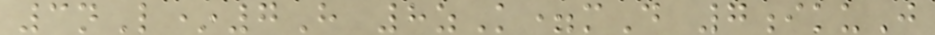3nL*7H 8zK=mD 7ikuJ
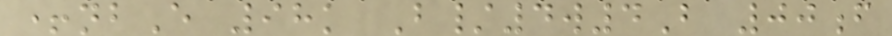+nbE 98k B/4w4B 00f
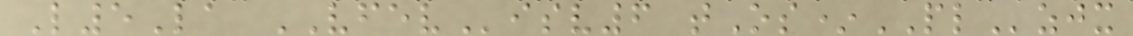L5La VFEVisv6 tOs*PLzjx
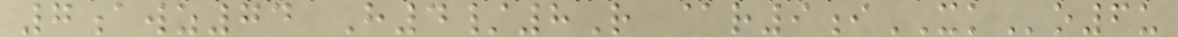7awz74 H4/8R @r9iXKo6u
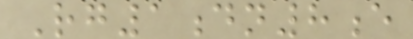Rg1dn8e
